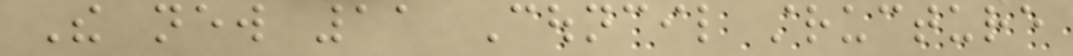The new 11 Council structure
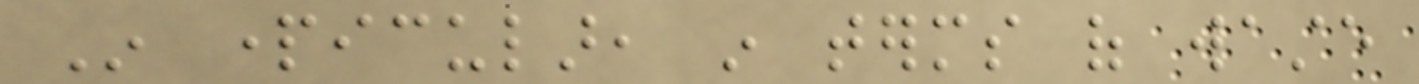In particular, in terms of waste
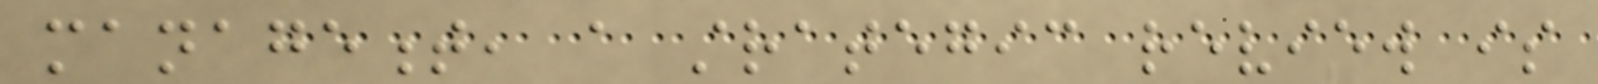management, a strategic review is
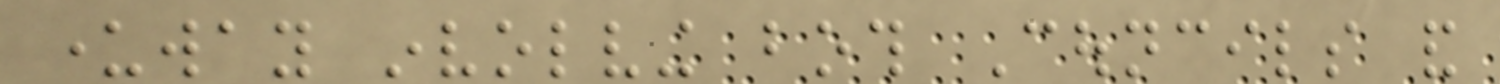underway involving both Councils and
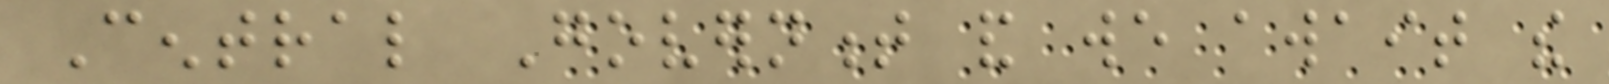Central Government and we await the
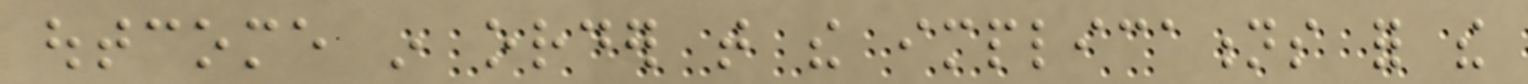outcome in order that the implications for the
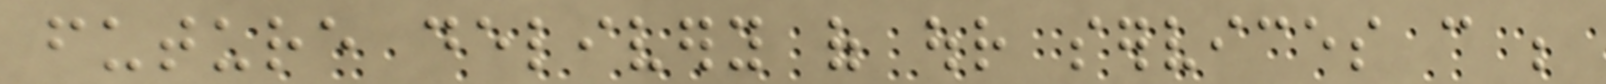future delivery of our services can be
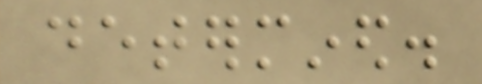determined.
